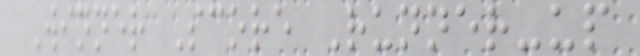Winner Score Runner-up
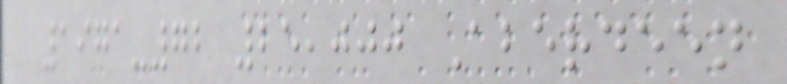1971-72 25,000 Aberdeen
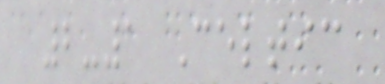2-1 Celtic
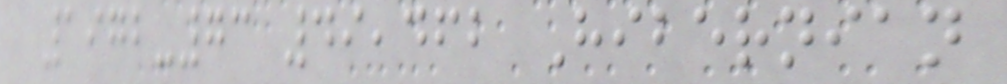1972-73 49,462 Hibernian
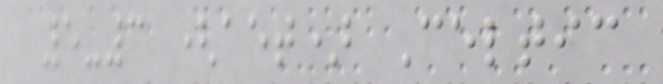5-3 (aet) Celtic
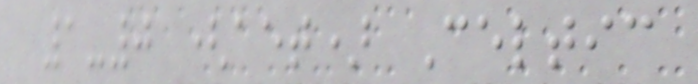1-0 (aet) Celtic
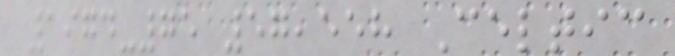1974-75 57,558 Celtic
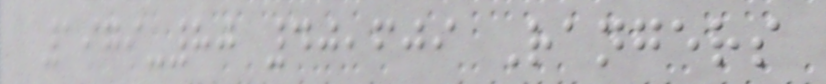1979-80 40,609 Rangers
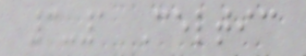3-1 Celtic
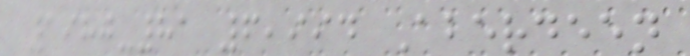1980-81 6,994 Aberdeen
